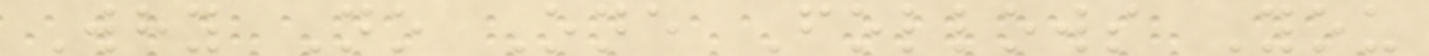Why No One Follows You
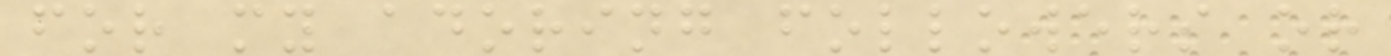for my adoring followers or
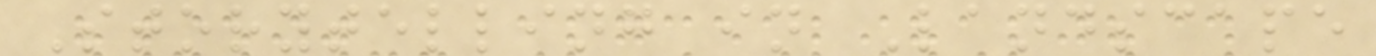Storytelling in Landscape
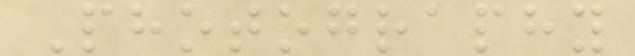Photography
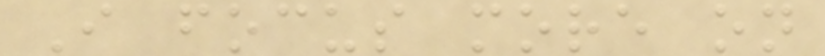I focus more on
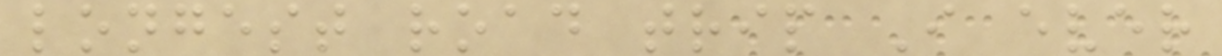longest road trip I ever
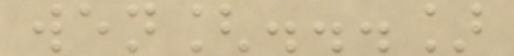wen[...]
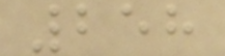258
